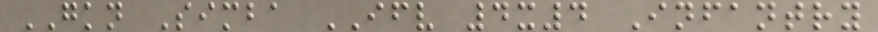GKN Simba IFV 4x4 Infantry
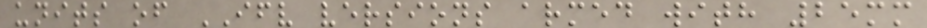units of IFV versions armed with 25mm
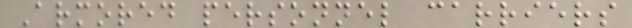Armored personnel carriers
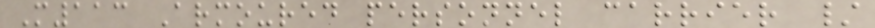M113 Armoured personnel carrier /
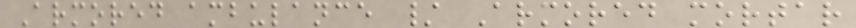Armored ambulance / Armored mortar
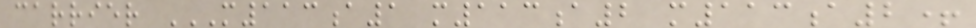carrier M113A1 M113A2 M113A2+
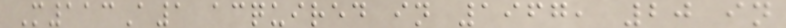M113A1 acquired in 1967, 20 in
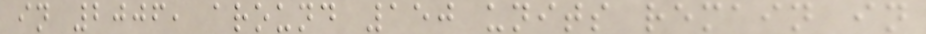in 2006, around 150 units remain in
